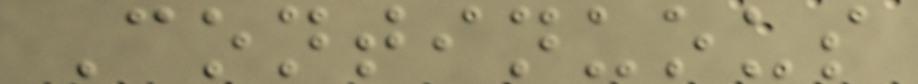Continuous
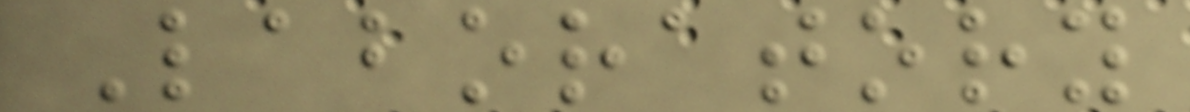Laboratory
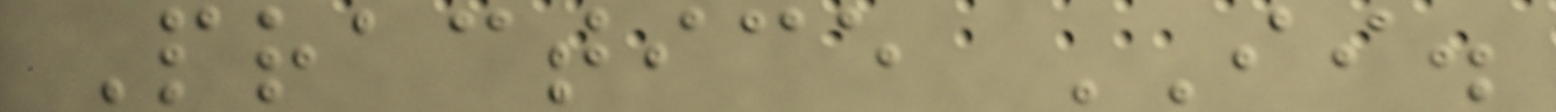Practice II.
